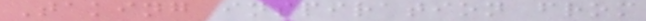Taking inspiration from
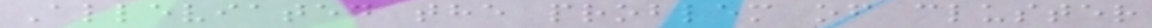Alleviated the problem of cluster
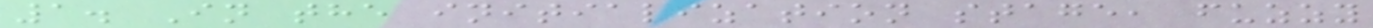1. In the initialization stage, fuzzy
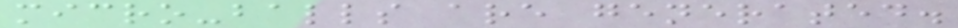micro-balls are generated.
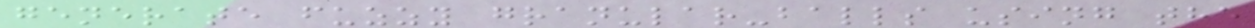generate fuzzy granular-balls using the
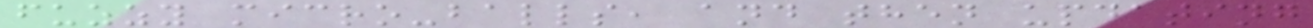fuzzy micro-balls, and then updating
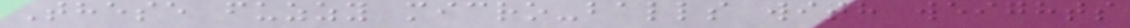These fuzzy micro-balls with weights
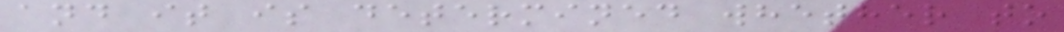and it is determined whether to
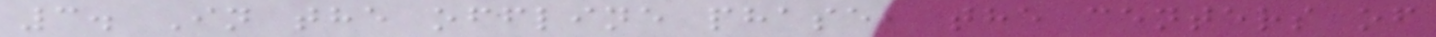3. In the offline phase, the centers of
